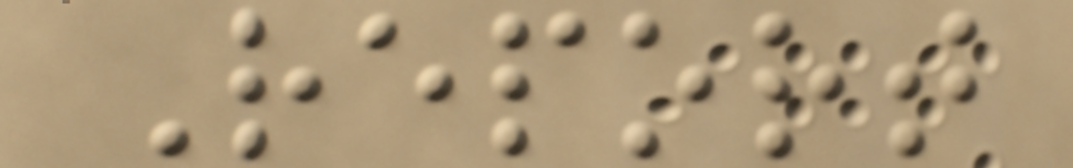Report
